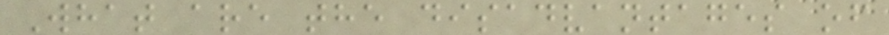What are the disadvantages of
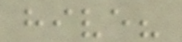hive?
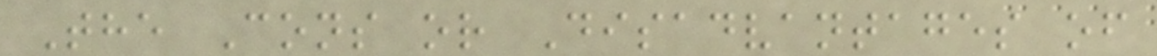The Cons or Disadvantages of
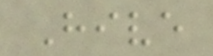Hive
